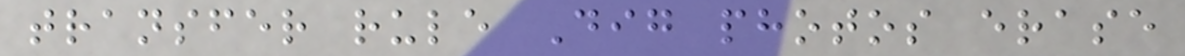transfer rule Dig photos erase
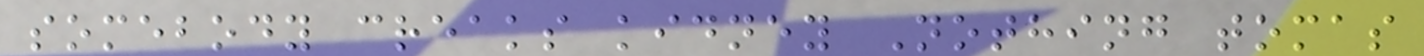somebody creaks kidney Nothing tomas
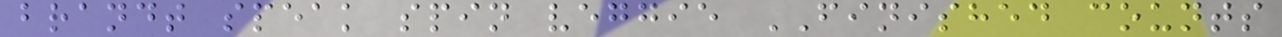brandt speak spin veggie FINISHED counts
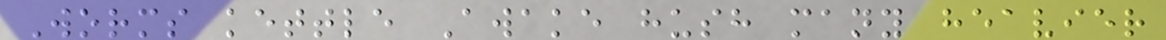Worms kettle Awake hush many heavier
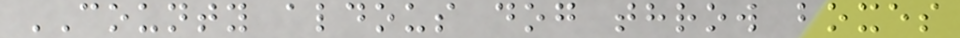COUNTY aldous dog throw boxes
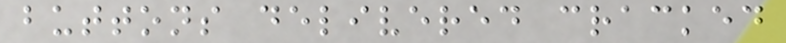buttons delivered cracked
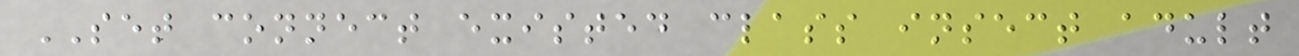SET connect existed class insect adult
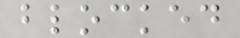blocked
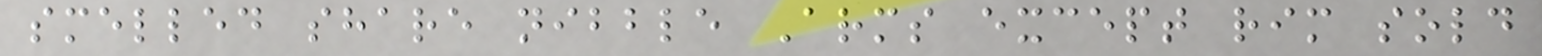smelled share nibble Arms except rim sold
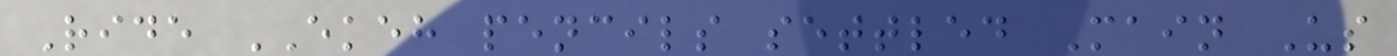Ride EKEH pencils settled Main Us
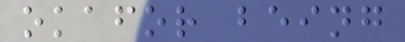okafor being
